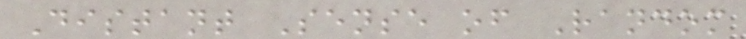Distant Sense of Random
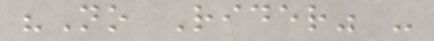"No Rider" -
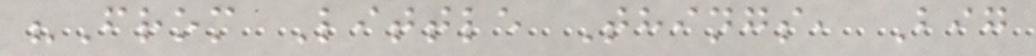"From Little Things, Big
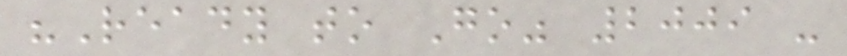"Ready to Go" 2009 -
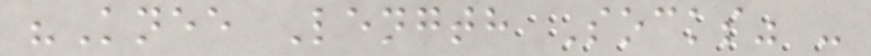"Knee Length Socks" -
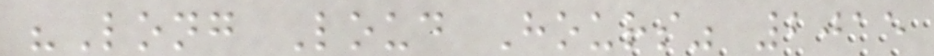"Long Loud Hours" 2015
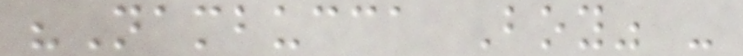"Nambucca Boy" -
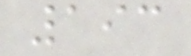193
